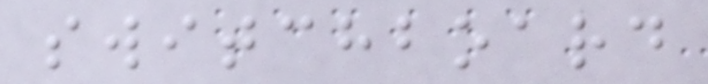switchboard
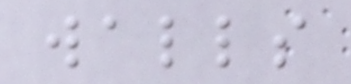walls
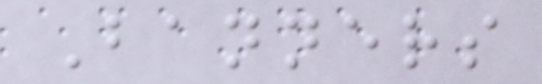Banners
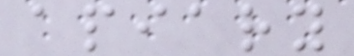apiary
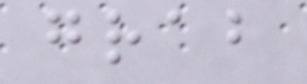grab
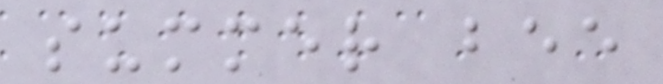summer bee
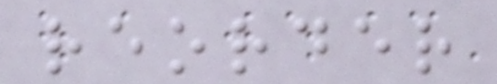reorder
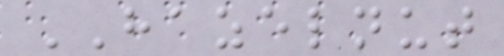HAZELNUT
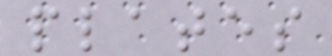plates
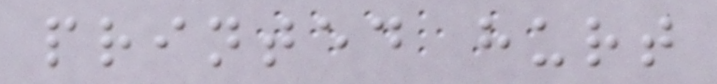printed hurt
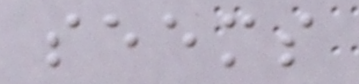seems
